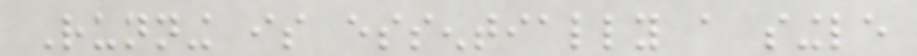Running is essentially a single
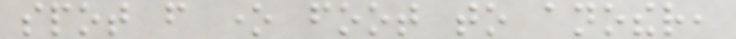spot from one foot to another,
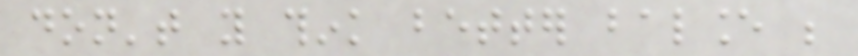don't you think better balance be
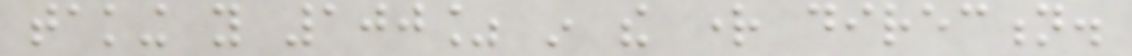taking you 100% in the right direction.
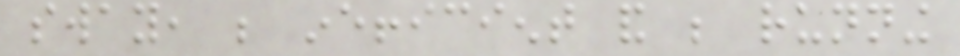sway, be inefficient and be running
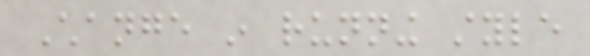Change in running style
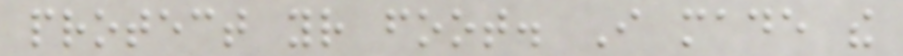protect your foot. I made the
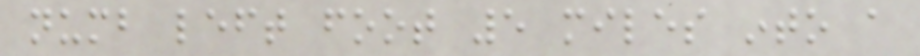numb left foot 5 miles into a
